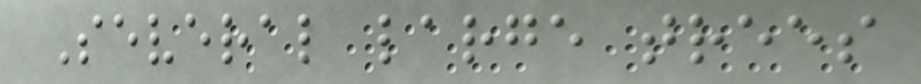Several large trees
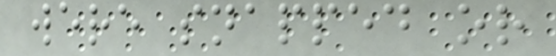were snapped or
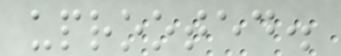uprooted.
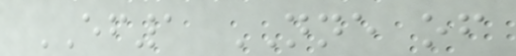EF1 NNE of
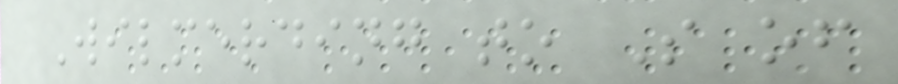Wilmerding to S of
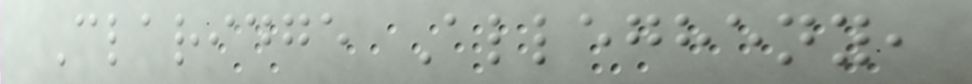Claridge Allegheny,
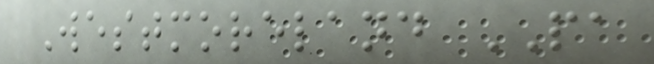Westmoreland PA
